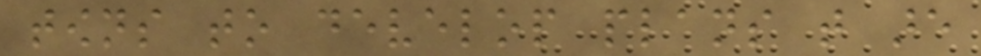towns to develop plans that are
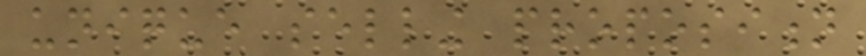unique selling proposition
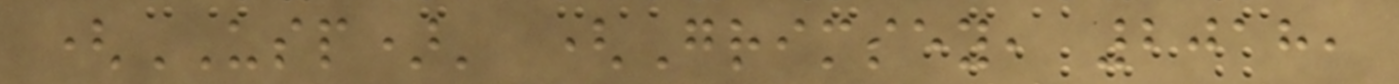(USP)' (Grimsey, 2018,
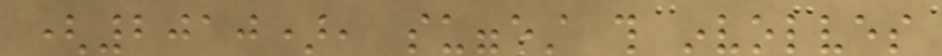(2010), suggest this involves
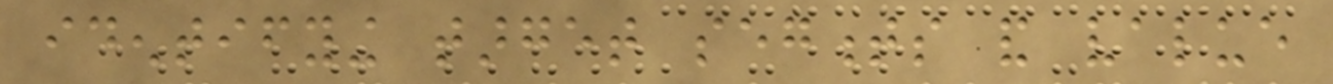identifying target segments and value
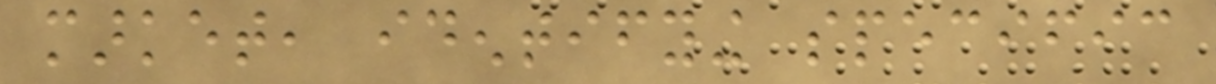market, identifying specific
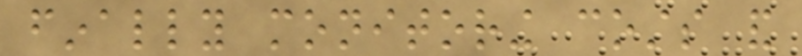finally monitoring costs and
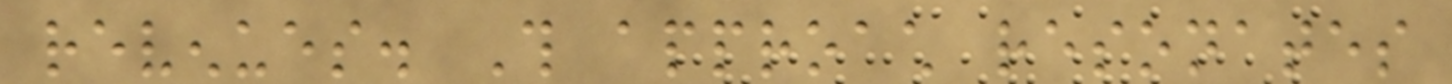revenues. This approach resonates
